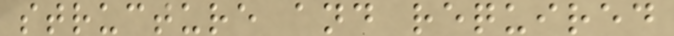structure and required
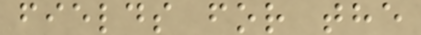fields for the
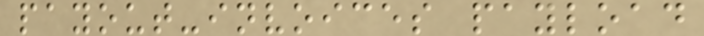payout-invoices payload
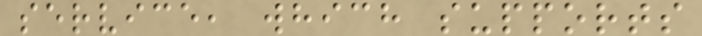service, which supports
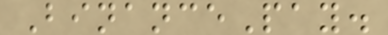BinancePay.
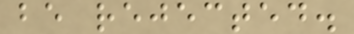be rejected.
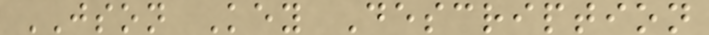JSON Key Description
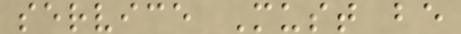service Must be
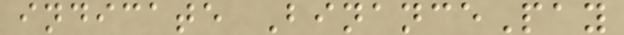indicate BinancePay
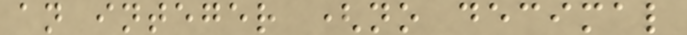an integer (no decimal
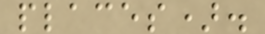places).
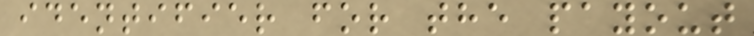identifier for the payout
